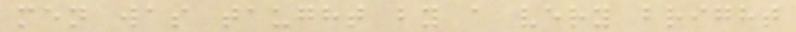men was taught by a very bright
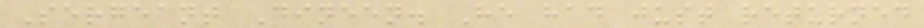Sergeant Dineen. He had just returned
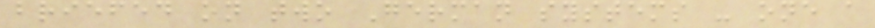briefed on two German systems - one a
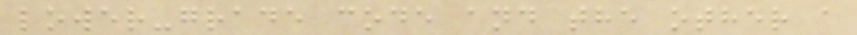lower-grade code and the other a
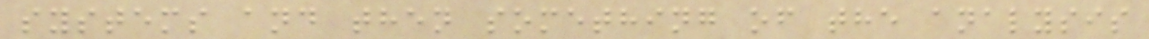systems and then something of the analysis
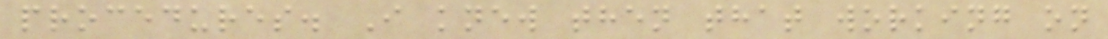procedures. I knew then that working on
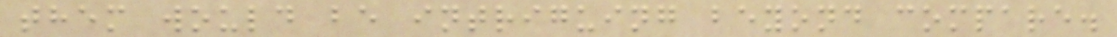them would be intriguing beyond compare.
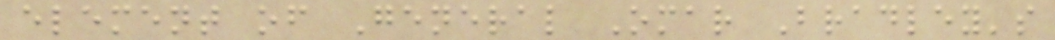element of General Omar Bradley's
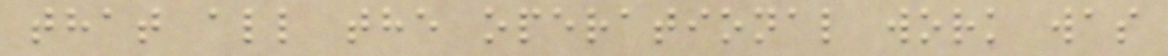that all the operational work was
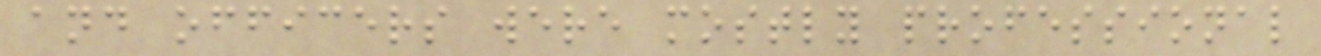and officers were mostly professional
